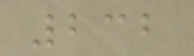232
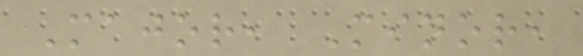Major, Minor,
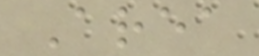Area
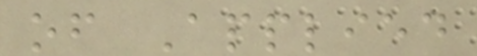of Applied
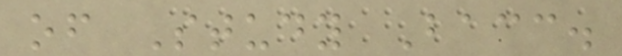of Study Bacc.
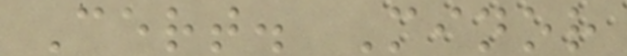Cert. Minor
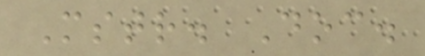Mstr. Doc.
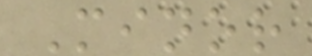Minor
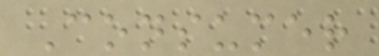Consumer
